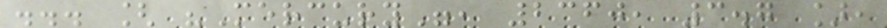... [ "Mercury", 2360, 3.7 ],
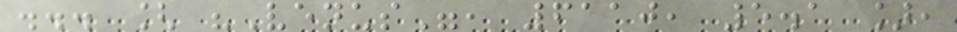... [ "Venus", 6110, 5.1 ],
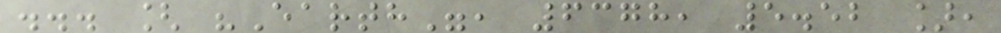... [ "Earth", 6378, 5.52 ],
